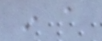in a
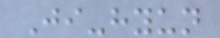Ji-hyun
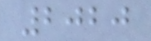2020
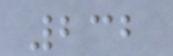232
